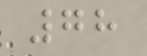78
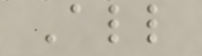All
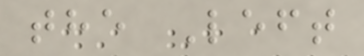the Left
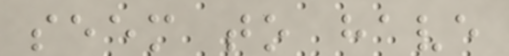seem to have
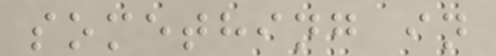something in
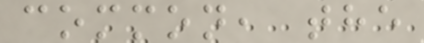common, the
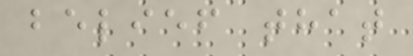belief that
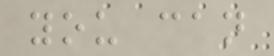you can
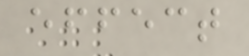effect
